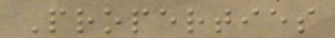Properties
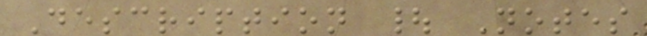Description | Notes
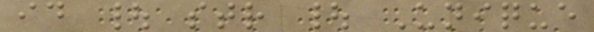id | str | Unique
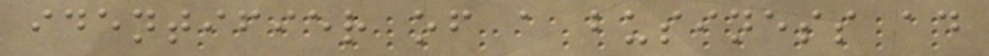identifier of a business ad
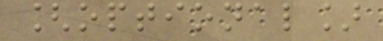[optional]
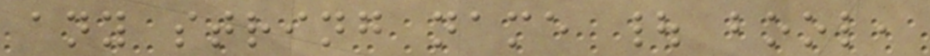any string name | bool,
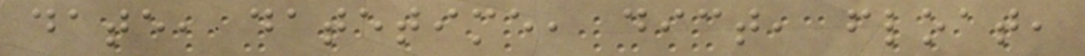date, datetime, dict, float,
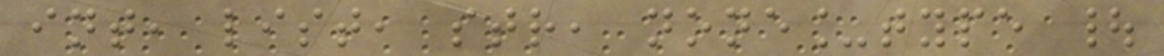int, list, str, none_type |
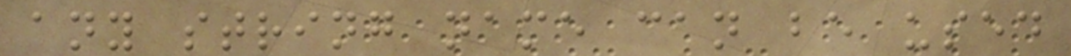any string name can be used
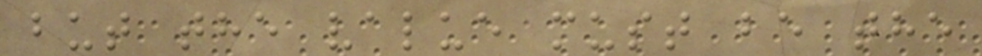but the value must be the
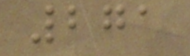271
